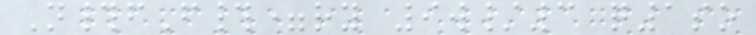N#fF#=ry 9w/3 q1so
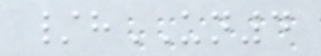/hUN4
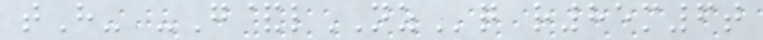tH- -G&lNZq r85m6t
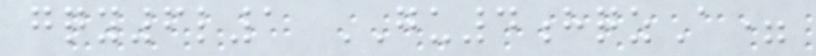gqy6l1 GU4hqzA=
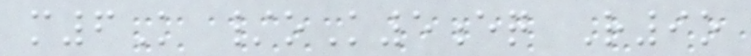m6K /oK5eq R9o
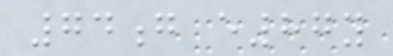74g e87y
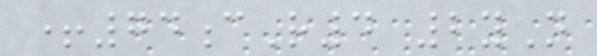+74cR4 2yN
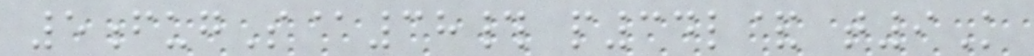5fugS@38# p34l& t9K
